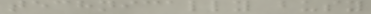technically busy
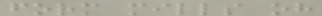form mills oh
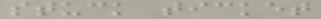stuck ticket
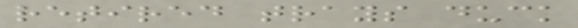retired trays duck
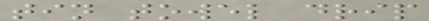tin towel drip
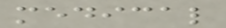medical
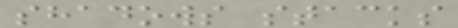shadows stacks
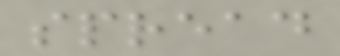spread
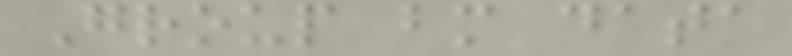Group bm data
